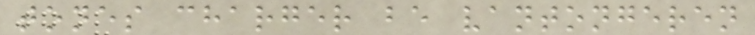tones charger be vantongeren
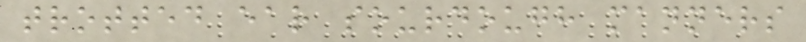trotted ear sourdough manners
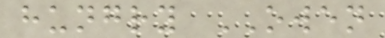hungry OWEN
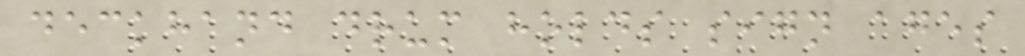deckhand drum holds sign ages
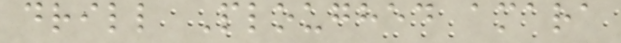drill Ploughed amara
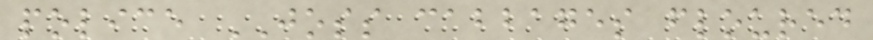police JOSS cabbages floured
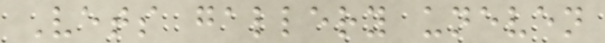Vets gallery uneven
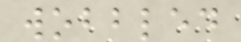wobbled
